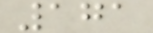171
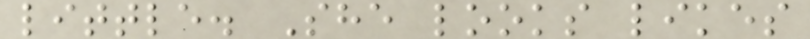little. She looks likes
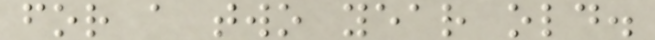for a two year old.
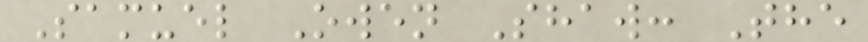Samuel Owen Shaw: The
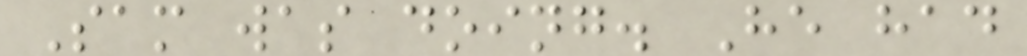Sam was doing. He had
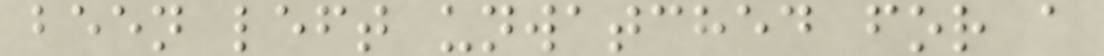been left unwatched for a
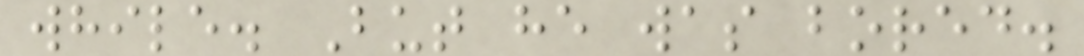while. But he was bored.
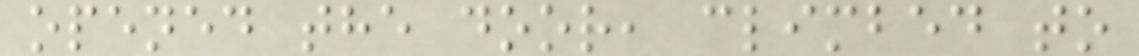opened the door, climbed to
